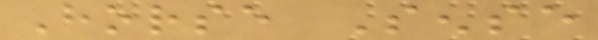Horse Sense
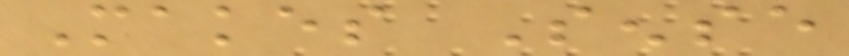Makes Sense
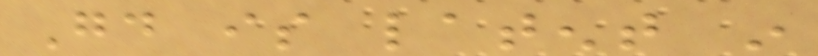Good is latent in
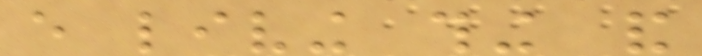every living thing and
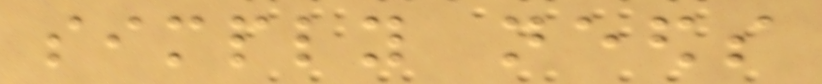simply needs
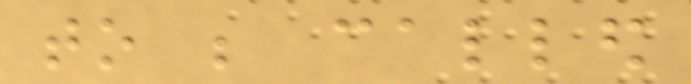to be called
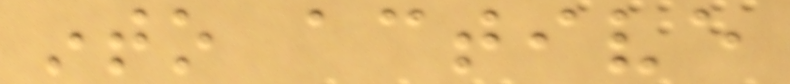into active
